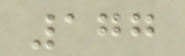177
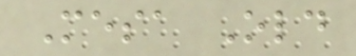Mesa Old
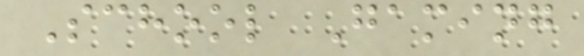School Gaming
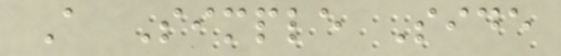A Simple Side
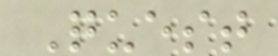Quest
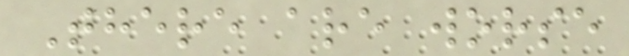There are worse
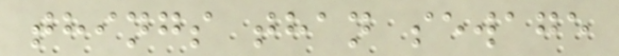things than sewage
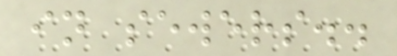in sewers..
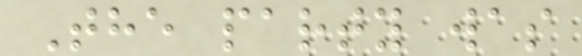The party was
